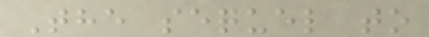The sequel to
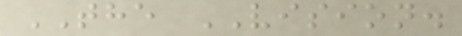THE VISION.
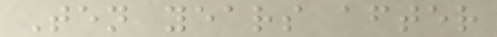Ten years after
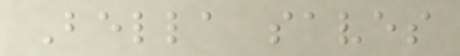Bella saves
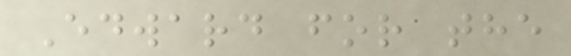Edward for the
